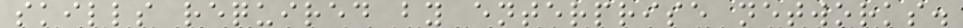skills required by enterprise networks.
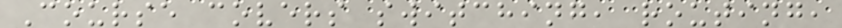Course covers switching, routing,
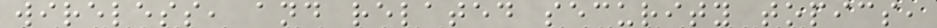wireless, and related security topics,
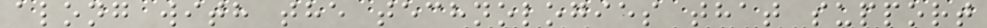along with the technologies that support
